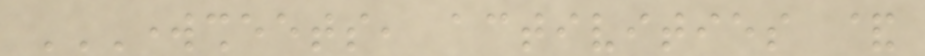WORKSHEETS, ACTIVITIES &
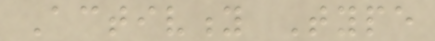Activity Type
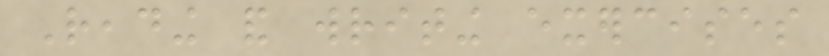Reading and writing exercises
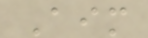Aim
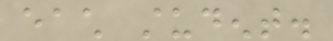each student.
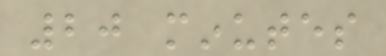20 minutes
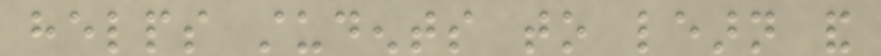helps students to learn and
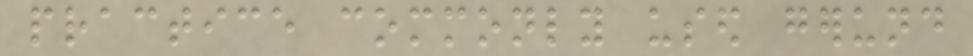practice commonly used gerund
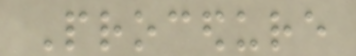Procedure
